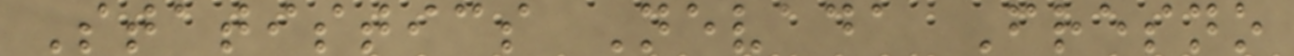Statistics Nevada Fresno
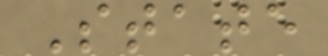State
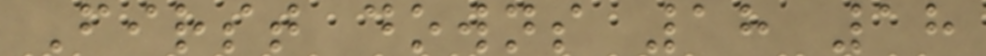First downs 18 18
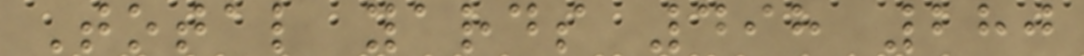Total yards 498 280
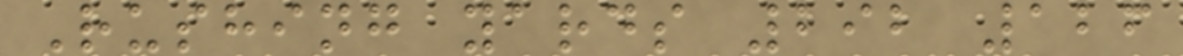Rushing yards 292 126
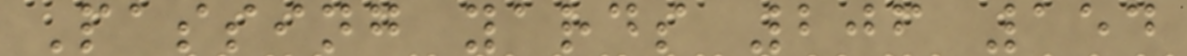Passing yards 206 154
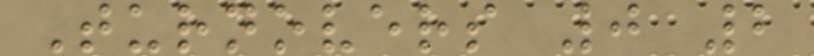Turnovers 0 2
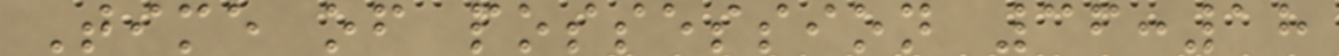Time of possession 36:18
